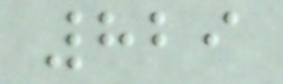829
